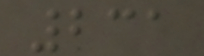231
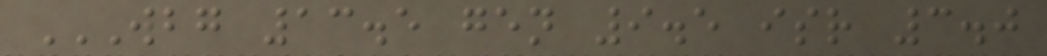WBG 13.5 GEN 9.5 ISR 3.0
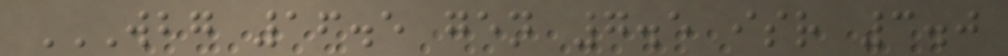WBG 16.5 GEN 7.5 ISR 3.0
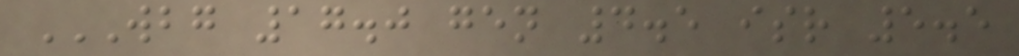WBG 17.0 GEN 4.5 ISR 5.5
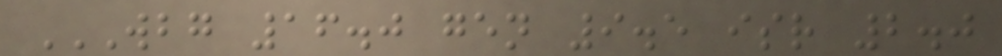WBG 16.0 GEN 9.5 ISR 2.0
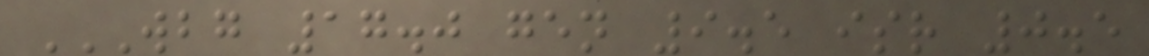WBG 17.0 GEN 9.5 ISR 0.5
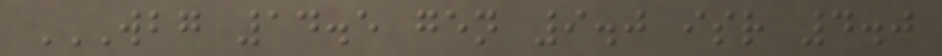WBG 14.5 GEN 9.0 ISR 4.0
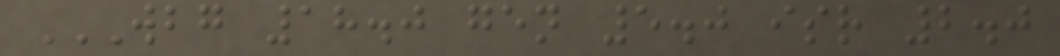WBG 18.0 GEN 5.0 ISR 2.0
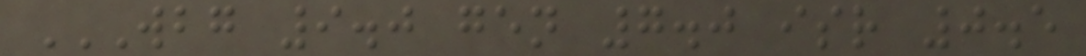WBG 9.0 GEN 7.0 ISR 0.5
